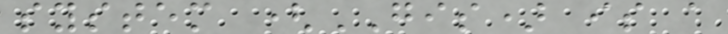system (GIS) is a
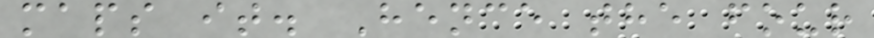maps it. Hence the four
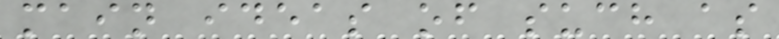main ideas of such as
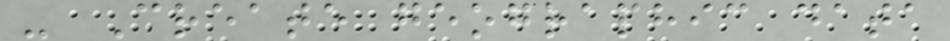- Create geographic data
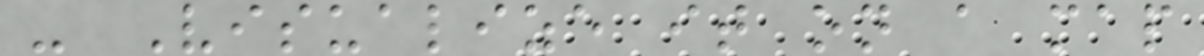- Visualize it on a map
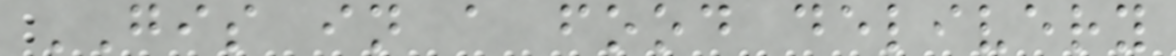GIS in a food delivery
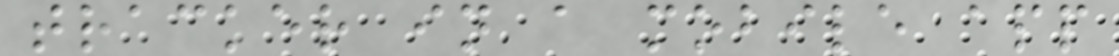tracker in a mobile app
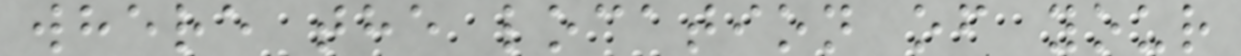where the location of your
